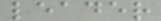leader
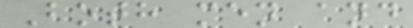Both men and
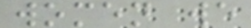women we
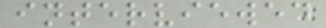interviewed
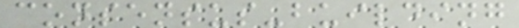consensus-building
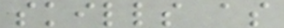skills as
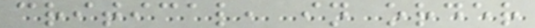critical, in order
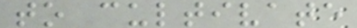to cultivate
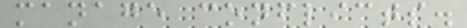manage conflicts.
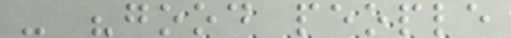- "good people
